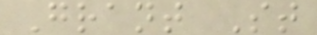Grant St
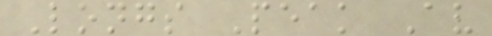Longs Peak Av
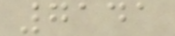7141
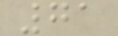71
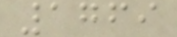1769
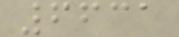6631
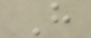H
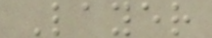Layer
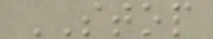STOP
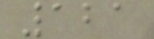121
